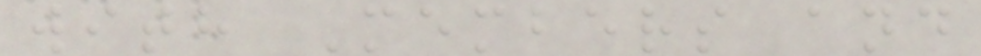with Members and
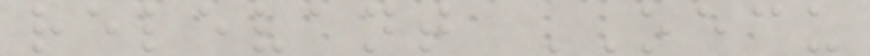relevant OECU
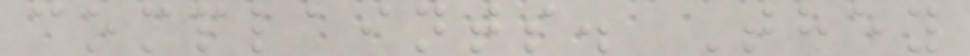complaints. They
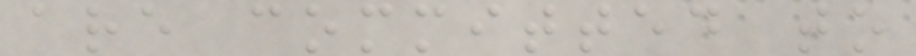are committed to
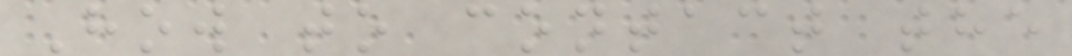How to contact the
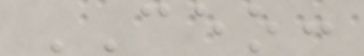CEO:
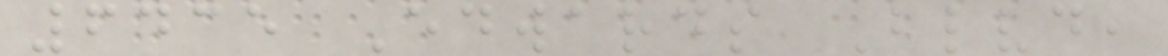6435 Edwards Blvd,
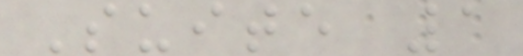Suite 1
